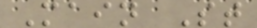Main St
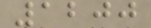1200
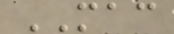MAC
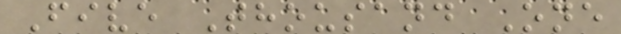Five Thousand One
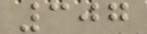307
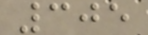305
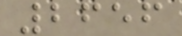2656
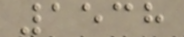1538
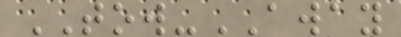TOW-AWAY
